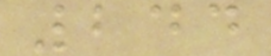244
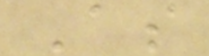As
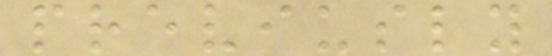previusly
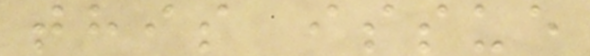this issue
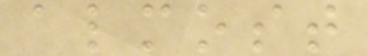almost
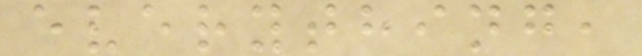everything,
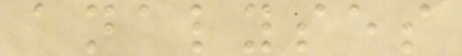analyses
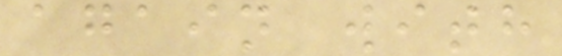again with
